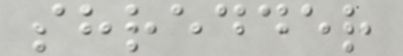shredder
